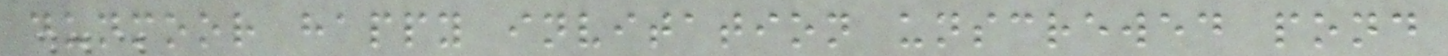dunmoor happy invitation unscrewed pond
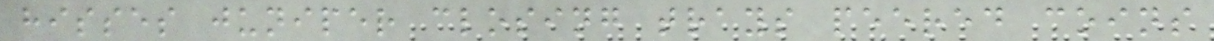hisses juniper closing trays peered coins
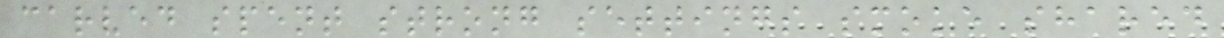carved spent strong settings smoke shared
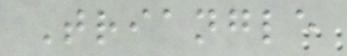Triangle
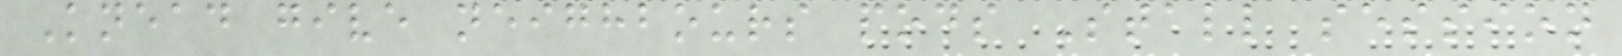Knead give neighbours pods Stall session
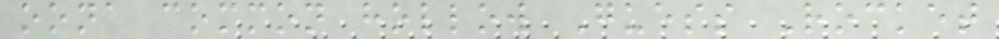oona common hollow Guess Rocket
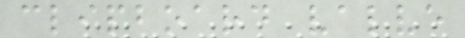clipboard valve
